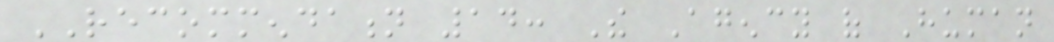RECOMMENDATION 14: The Agency of Human
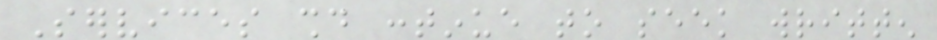Services should continue to seek written
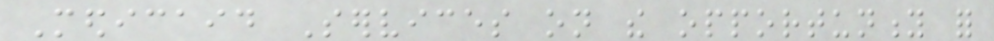Medicaid Services on the opportunity for
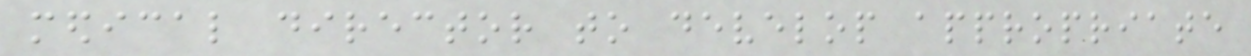medical director to develop appropriate
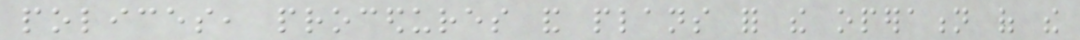polices, procedures and plans for the operation of the
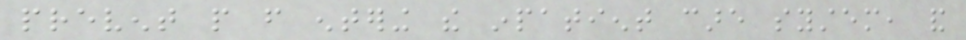prevent people from entering the inpatient care system, and
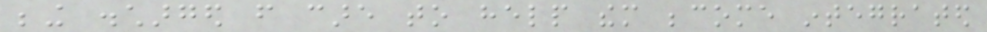being discharged from care to help them become integrated
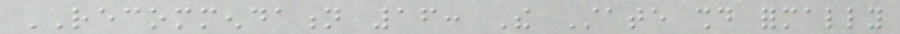RECOMMENDATION 16: The State should formally
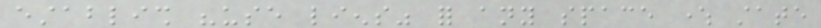establish "use liens" for any space where state
